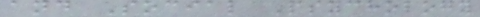and Social Psychology
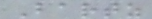Bartz
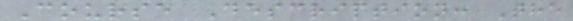Course Description: The
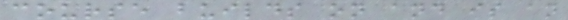course builds on and is an
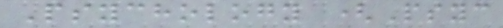Psychology (Psyc
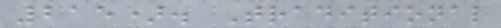215). Traditional
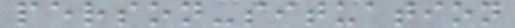person-situation
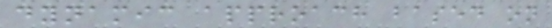dynamic approach based on
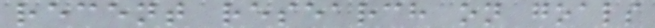recent research on goals
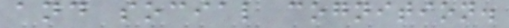and social cognition.
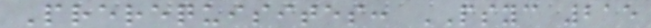Prerequisites: PSYC 215
